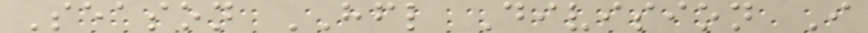Season HFL Division I
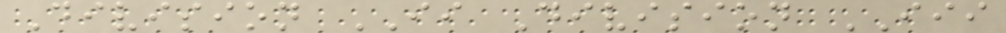Division II Division III
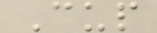Cup
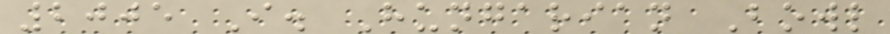2005 I. Hungarian Bowl
